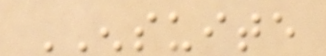ENSUITE
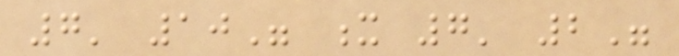7' 10" x 7' 2"
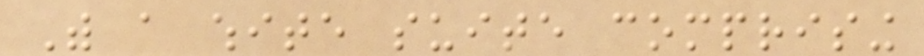With a white suite comprising
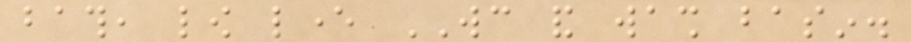bath, low lever WC and wash basin.
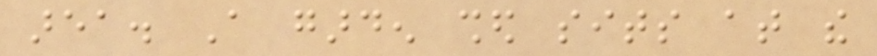area. A garden shed sits at the
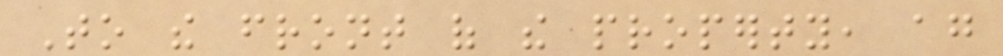To the front of the property, again
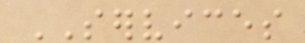SERVICES
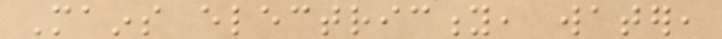Mains electricity, water,
